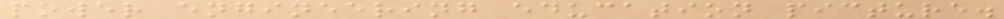power engineering education picture.
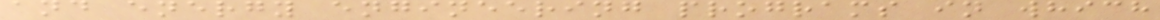and energy engineering programs in which
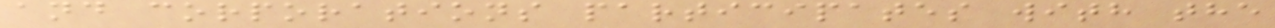and corporations participates with the
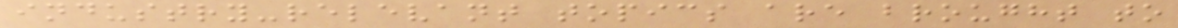industry-relevant topics are brought to
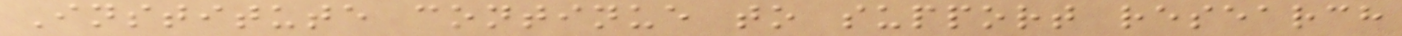Institute continue to support research
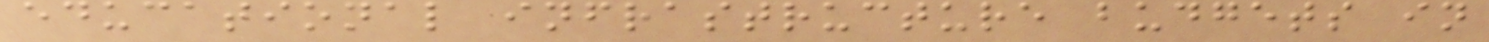educational infrastructure budgets in
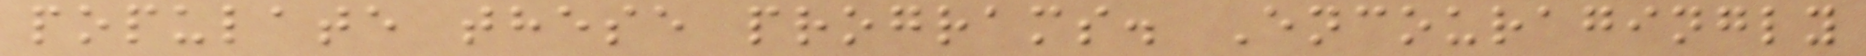populate these programs. Encouragingly
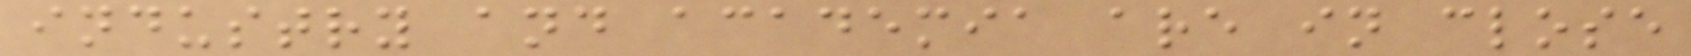industry and academia are in close
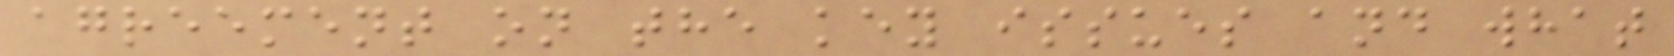agreement on the key issues and what
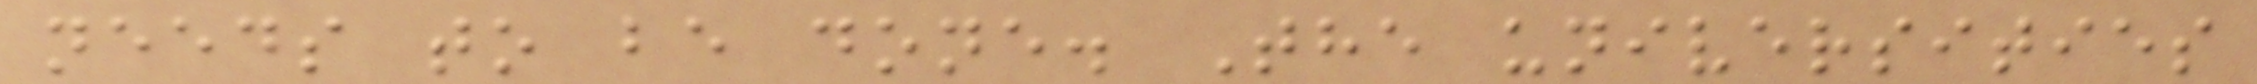needs to be done. The universities
